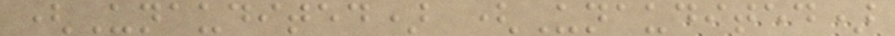(Unaudited) (Unaudited)
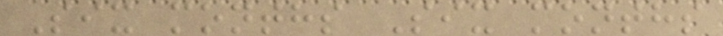Six months Six months
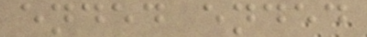ended ended
